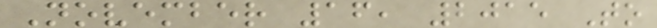November 16, 2015 To
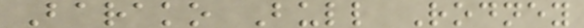Barako Bull Rodney
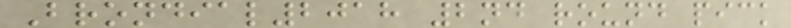Brondial2018 2nd round pick
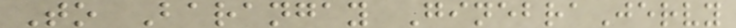To Barangay GinebraJervy
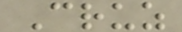Cruz
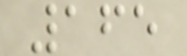165
